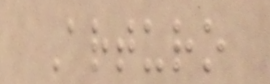Arturo
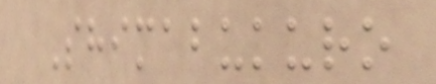Shimabukuro
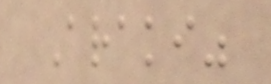Araki"
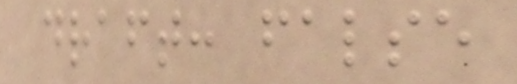draft: false
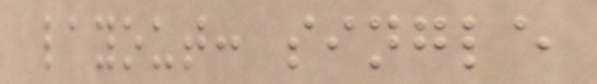layout: single
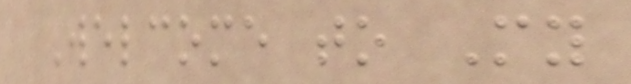Welcome to My
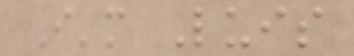I'm Luis
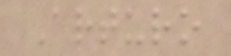Arturo
